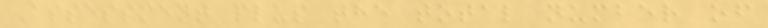Assessment plus the total number of
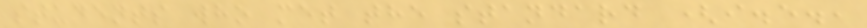students who met the standard (i.e.,
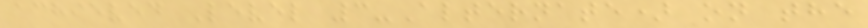achieved Level 3-Alternate) on the
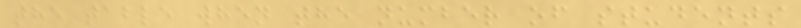the table when the number of students
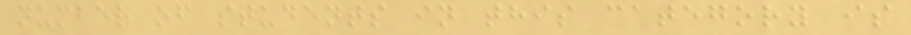number of students in this category is
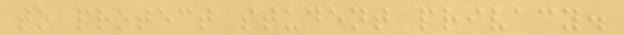to protect student privacy.
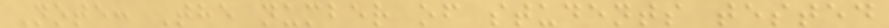Note: The number of students tested
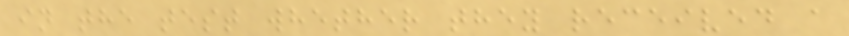in the test whether they received a
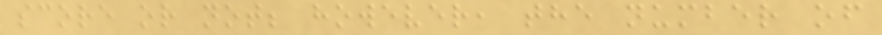score or not; however, the number of
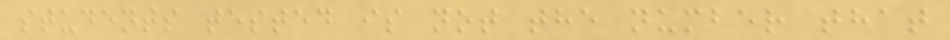students tested is not the number that
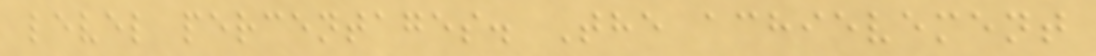level percentages. The achievement
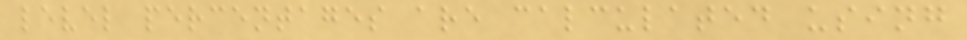level percentages are calculated using
